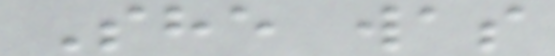She was
